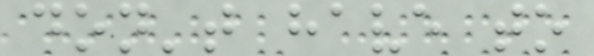don't have to
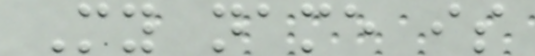My name is
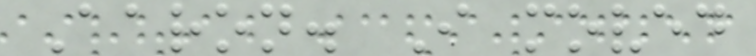Aaron. I moved
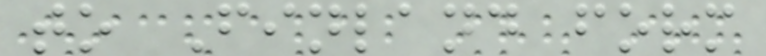to Finland form
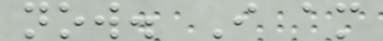now. I am
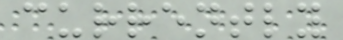currently
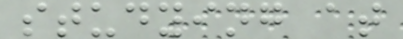studying at
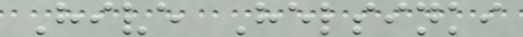Hive Helsinki
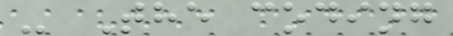- The coding
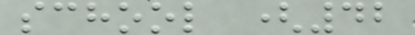school (42
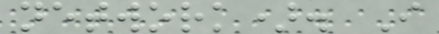network). I
